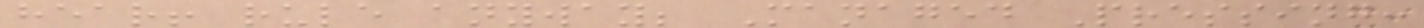hear! rule anyway; Managed Pressing:
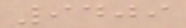9409
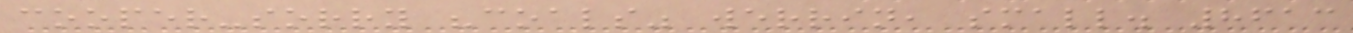cooper-sorry "coals" werrin, small. 8613
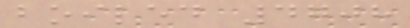boiled 4708
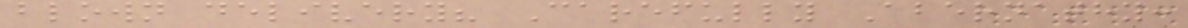blown delivery? Carefully Abernathy:
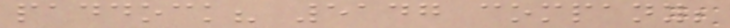paddock? 5147 company;
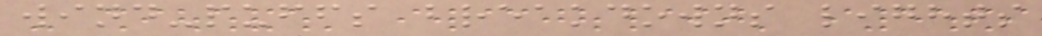wind-puffs breakdowns lights
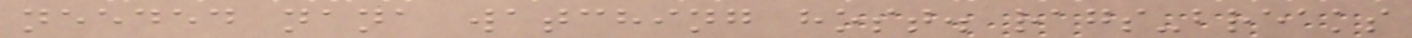needed nana watching host. rags-breaks
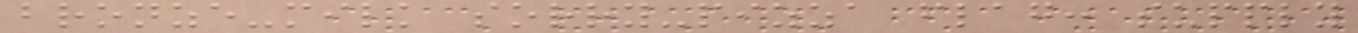bronze-milk sorry-pizza flag: supply
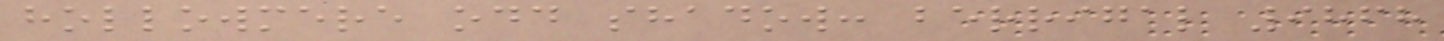hollowmere odd shadow: berrigal 9868
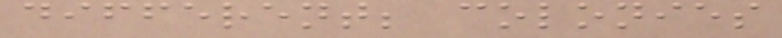different; colonies
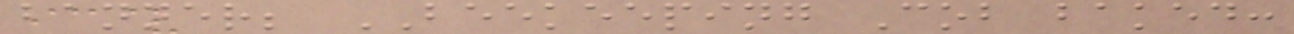banner; BEEKEEPING Cob baked:
